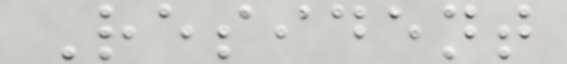Resident
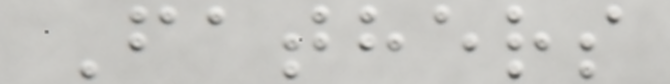Fathers
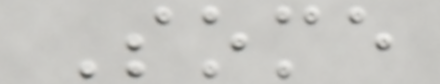Some
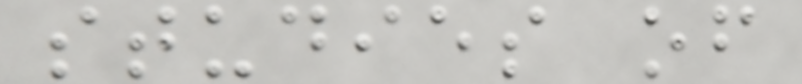studies of
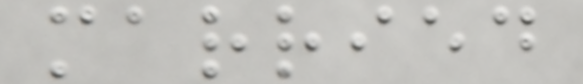married
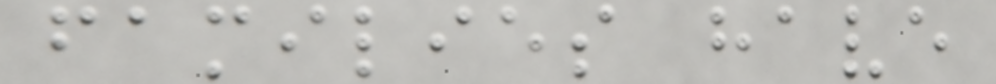families have
